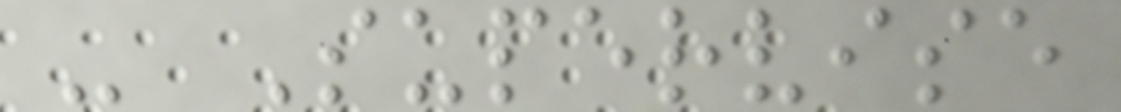- Supervise
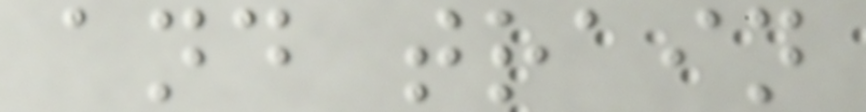and train
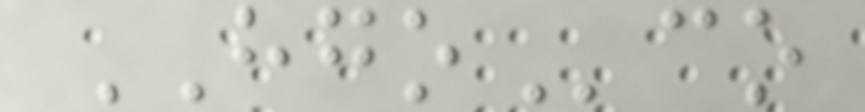HGOco
